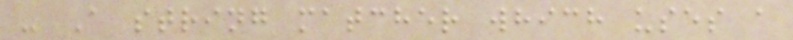- A string matcher which uses a
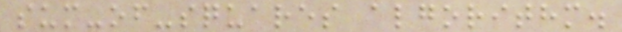sum-of-squares algorithm.
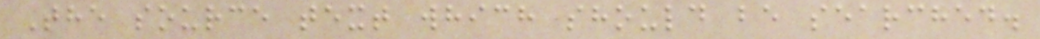The source text which should be searched.
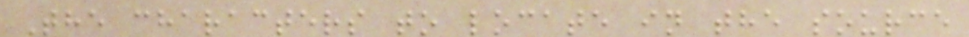The characters to locate in the source
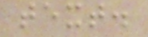text.
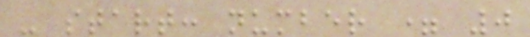- start: number = 0
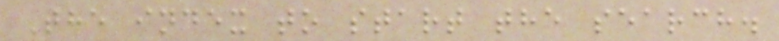The index to start the search.
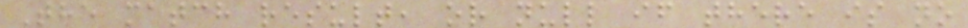The match result, or null if there is no
